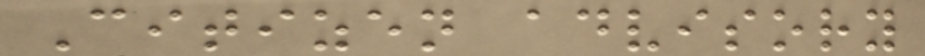Citizen advisory
